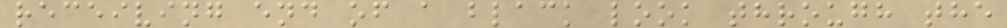receiving end of a black look through the
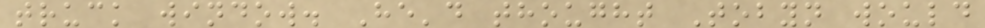truck window. He'd thought Tobyn would
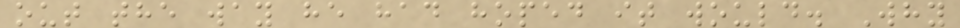out the way he had hoped it would. Why
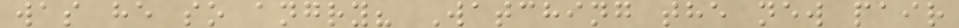was he so angry? Watching the new pair
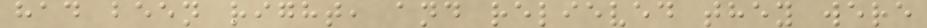had been right, and relieved they were
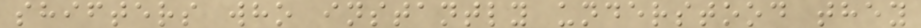shifters who instantly understood they
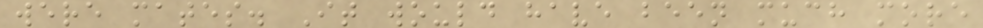were mates. It would have been much more
